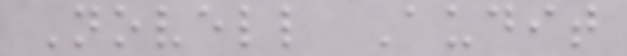Novell Audit
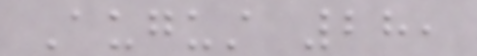August 28,
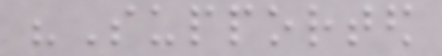"Supported
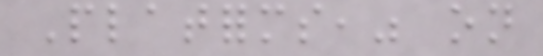Platforms," on
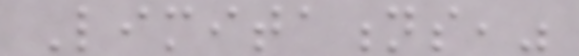Limitations,"
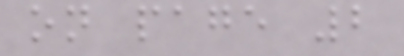on page 2
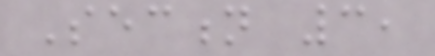Section 3,
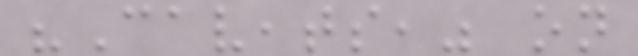"Caveats," on
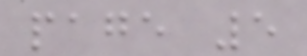page 5
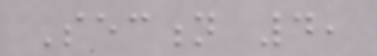Section 4,
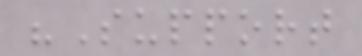"Support
